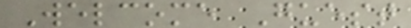Welcome Guest
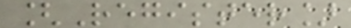[Register]
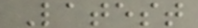Latest
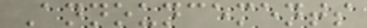Announcements
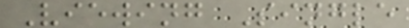Viewing Single
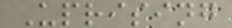Uprising
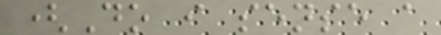(Do i sense a
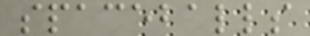spaceballs
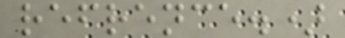refrence.)
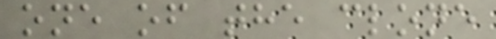one of the clone
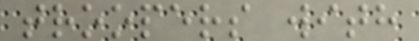troopers with
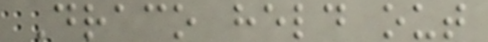Draco held out
